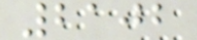2102
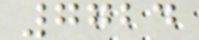7724
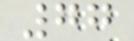77
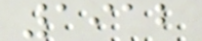1912
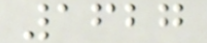1627
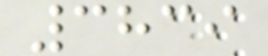3839
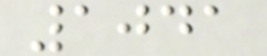1041
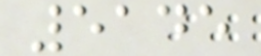5145
